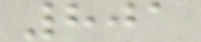801
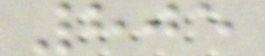805
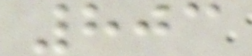803
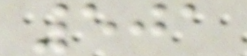501
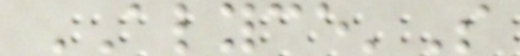ALYCE'S
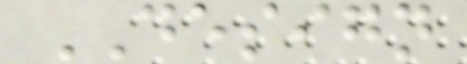DESIGN
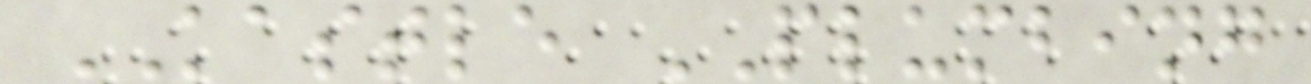KASTLE PLUMBING
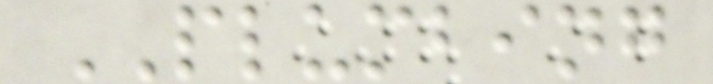PLUMBING
